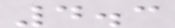4.3
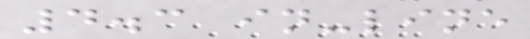4.3 in-line
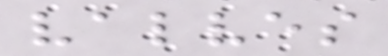valves
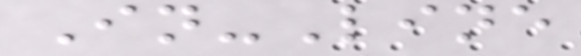In-Line
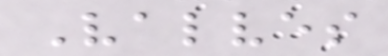Valves
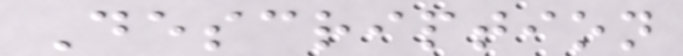Description
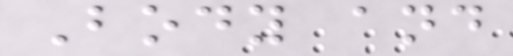Body and
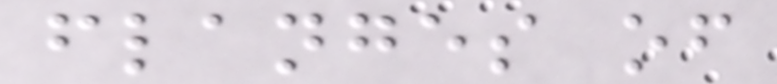flanges of
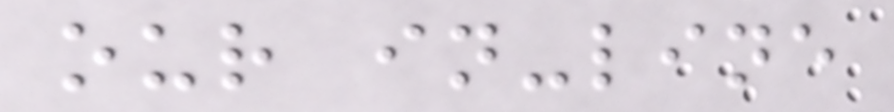our in-line
